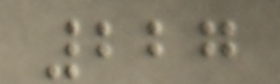227
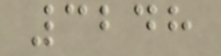3248
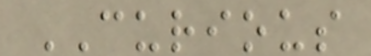CURIOUS
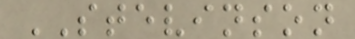STEVINSON
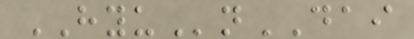HYUnDAI
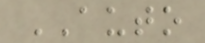AUTO
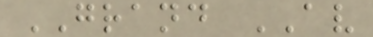GRAND AV
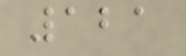121
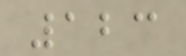123
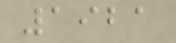1921
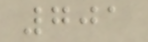701
